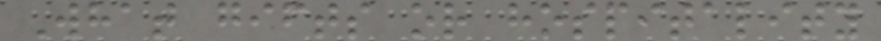What gifts or hospitality
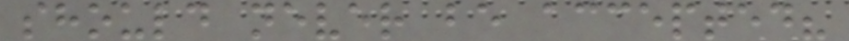should never be accepted?
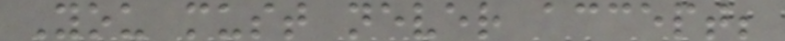You must never accept;
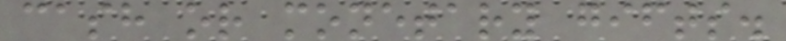cash or monetary gifts.
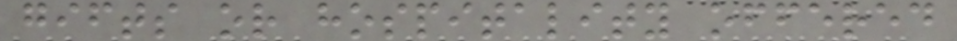gifts or hospitality offered
